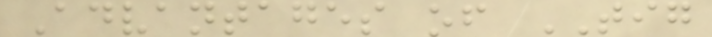Advantages of TIG
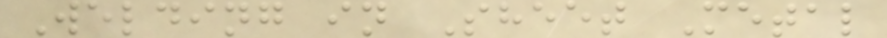Welding in Sheet Metal
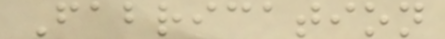Fabrication
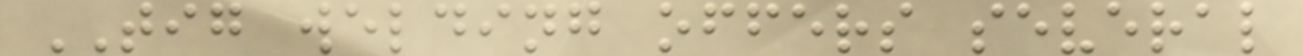TIG welding offers several
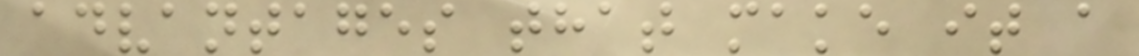advantages that make it a
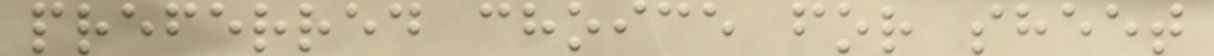preferred choice for sheet
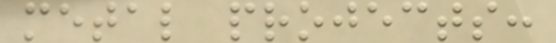metal projects:
